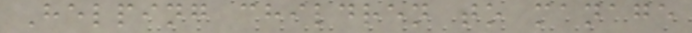Helping children to manage
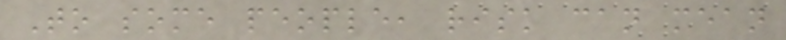To some people, risk can mean
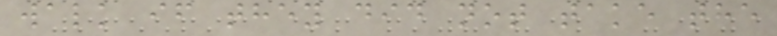walk if they did not take the
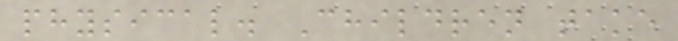physical. Children take
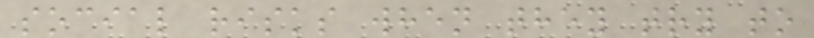social risks when they try to
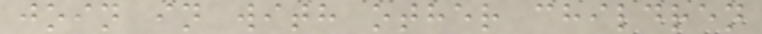join in with other children
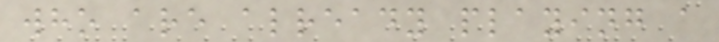who are already playing a
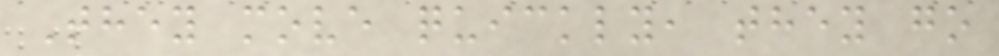They move quickly, they go
